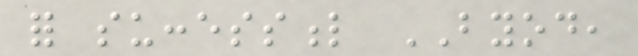for successful BYOD,
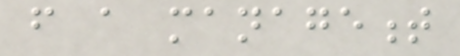from a management
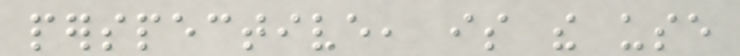perspective, is the use
